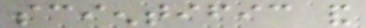scientific and
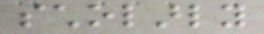scholarly
